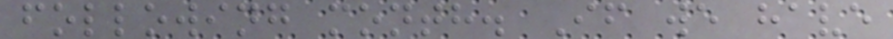following month. If we have
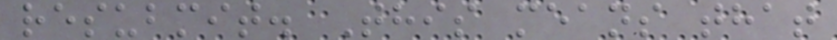resubmit. This means that
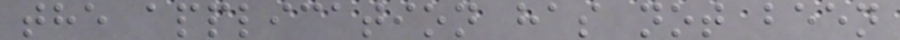the application has not been
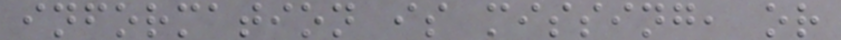information is missing, or
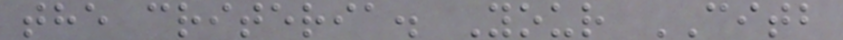the criteria. Your CITB
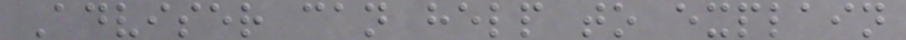Adviser can help to explain
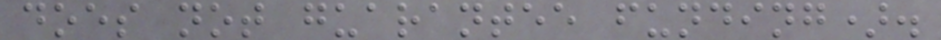does not guarantee funding).
